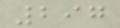297
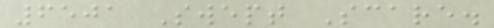6501 Swept Scare.
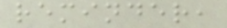reminder,
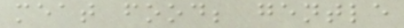meat food; gentle
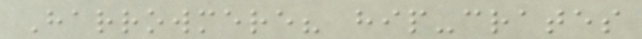Harrowmere? hip-crates
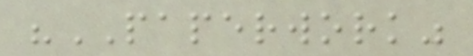"PAPERWORK"
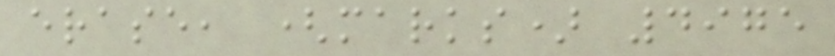erase, (marks) 4975
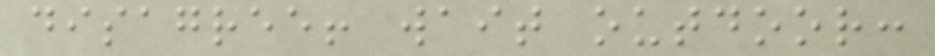disagree! wait outdoor:
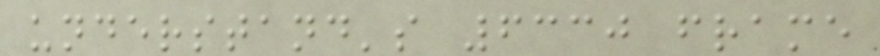understand's 6330 frame
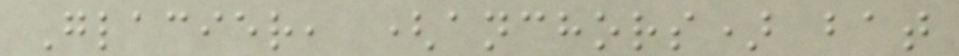Glacier, (anchors) bat
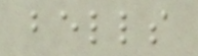bells
